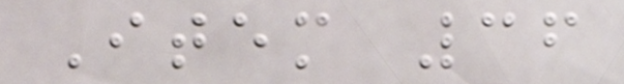Item 36
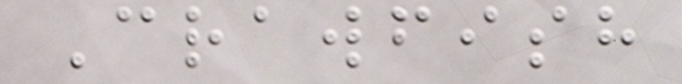Crawfish
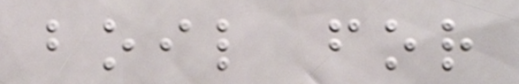boil for
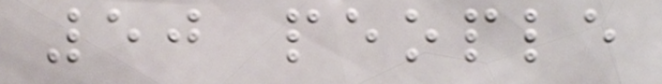50 people
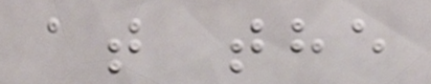at the
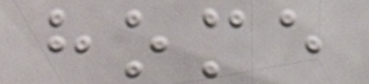home
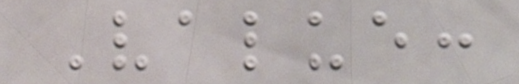Value:
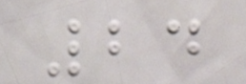24
